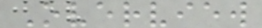Overview
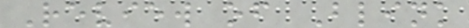Review of Blink
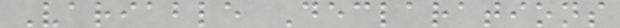Variable Declarations
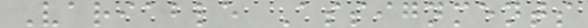Variable Assignments
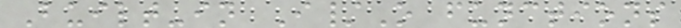Built-in I/O functions
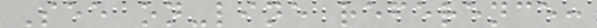See on-line reference:
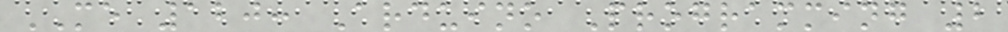ME 120: Arduino Programming 2
